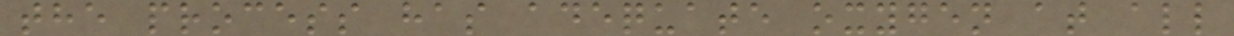the process has adequate oxygen at all
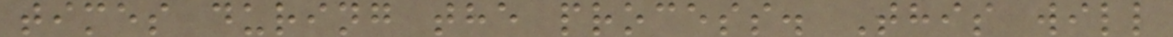times during the process. This will
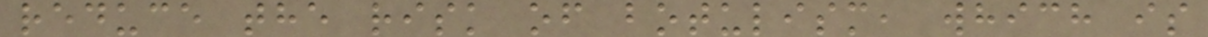reduce the risk of botulism, which is
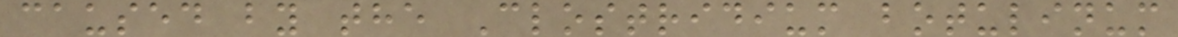caused by the Clostridium botulinum
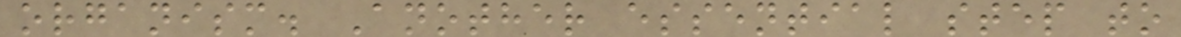organism. Another essential step to
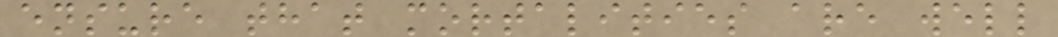ensure that mortalities are well
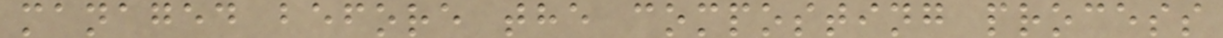managed before the composting process
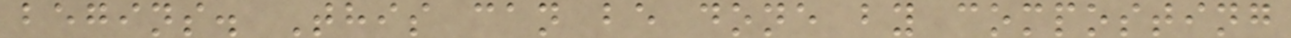begins. This can be done by composting
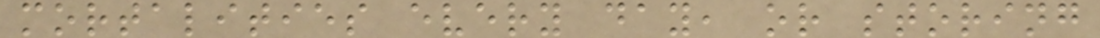mortalities every day, or storing
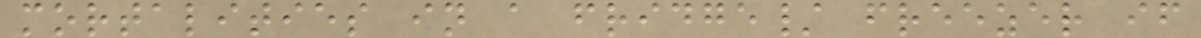mortalities in a fridge/ freezer if
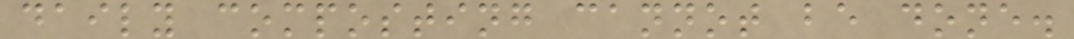daily composting cannot be done.
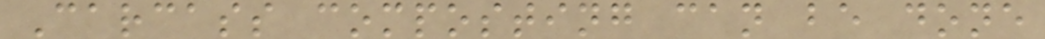Carcass composting can be done
